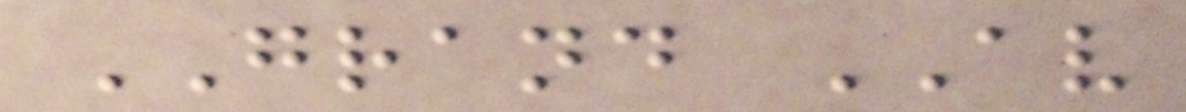GRAND AV
